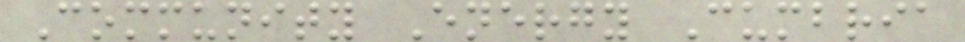Community Energy Cumbria
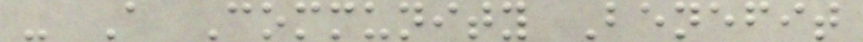- A Community Benefit
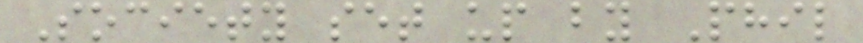Society set up by Phil
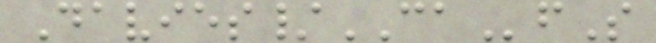Davies/CAfS
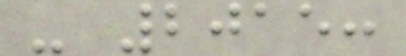- 2015:
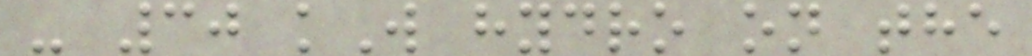- 30 kW hydro on the
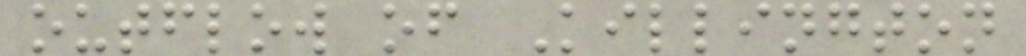outflow of Killington
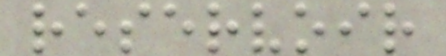reservoir
